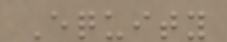Equity
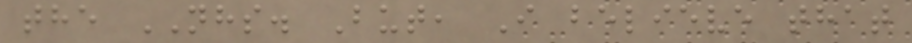the NHS. But, I believe that
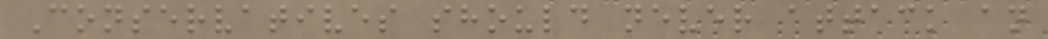Conservatives should never attack an
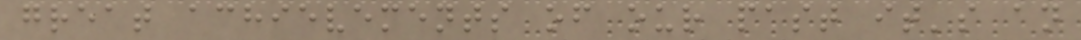great achievements of our past it's an
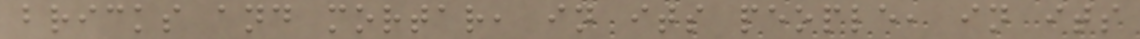bricks and mortar, in its people, in its
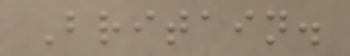Britain.
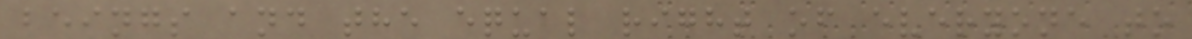beings and the equal right of everyone to
